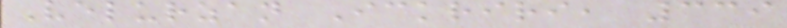Velurzan Ickriri, 339
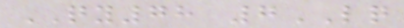QY78 7LQ
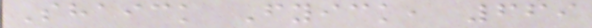Shaick Fyick, 669
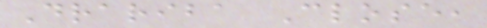Drariba Close,
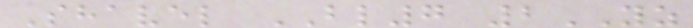Shavel BL7 2YZ
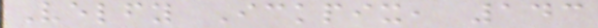Velfy Ickpix, 143
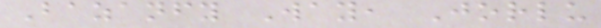Bazanfy Way, Jorlu
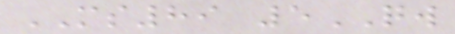MS89 5QW
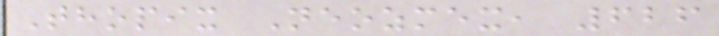Thopix Neozmex, 626
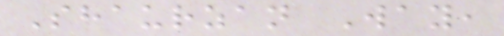Shaurzan Way,
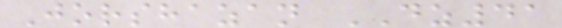Jorshazan DZ41
